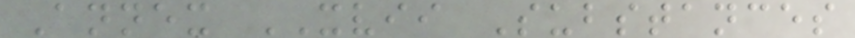Annex XVII Substances
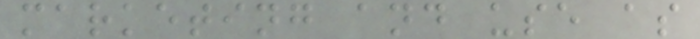marketing and use as
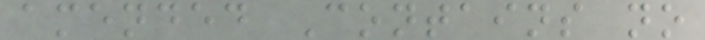amended Contains no
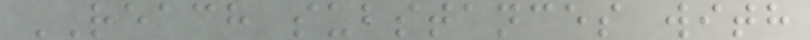REACH substances with
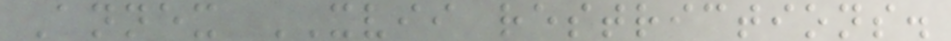Annex XVII restrictions.
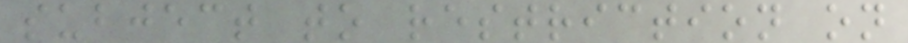subject to restriction on
